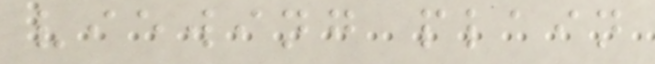viewing plain
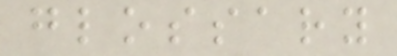glossary
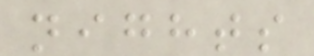nights
